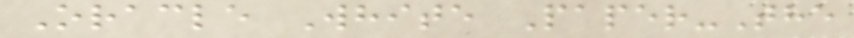Oracle White Paper-The
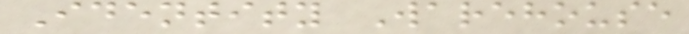Identity Warehouse
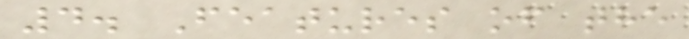4. Features of the
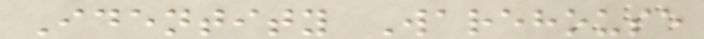Identity Warehouse
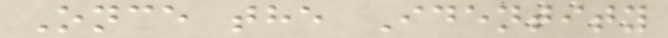Once the Identity
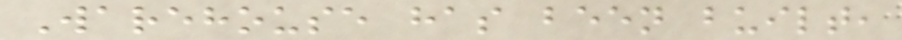Warehouse has been built,
